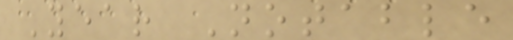Year Notable
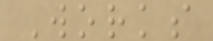Works
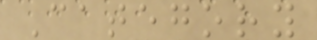Category
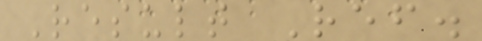Result Ref.
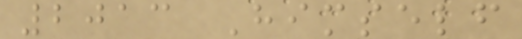2013 Himself
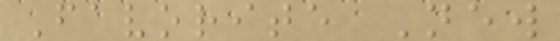Favorite New
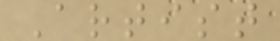Artist
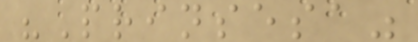"Prinsesa"
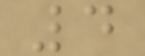4
